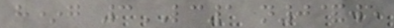h*g 3LC1 n0&we
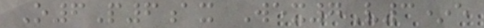O6P6ax Wex7V3*e
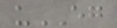uEG
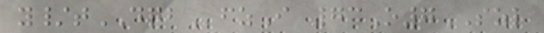y/tDQBfzI 73O7SZL
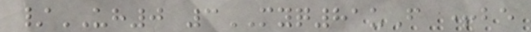/UH0 3MYQ81uF +be
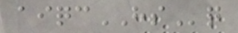aiqcHSq
